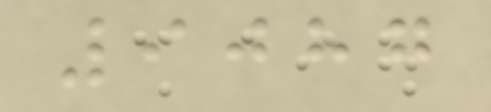9087
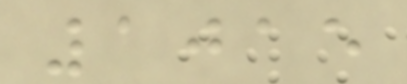1015
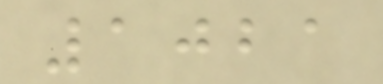1021
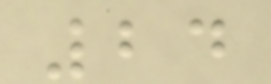24
